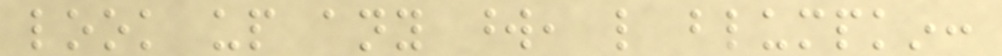look up any word, like blumpkin:
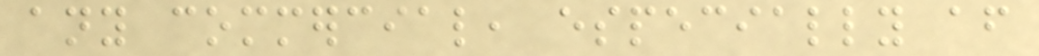any commercial, especially after
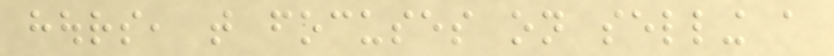hours, that focuses on selling a
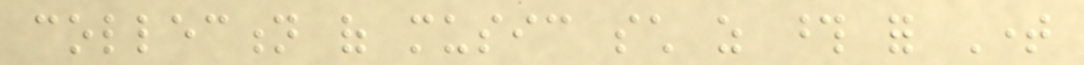collection of music such as those for Time
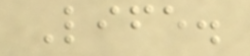Life.
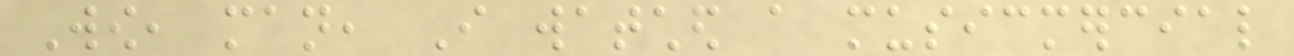Wow, man, I watched a musicmercial
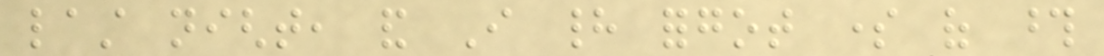last night, and I had forgot some of those
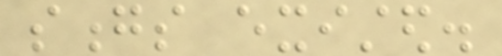songs existed.
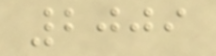2009
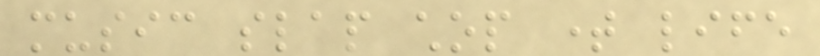music slap chop time life
